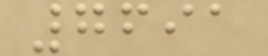7691
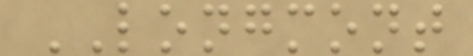LONGMONT
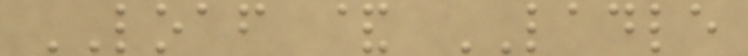LOAF & LADLE
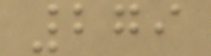279
